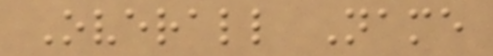Overall Name
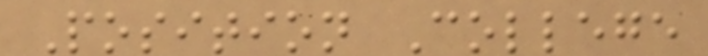Position College
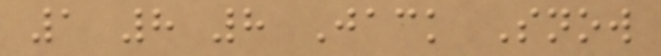1 8 8 Jack Snow
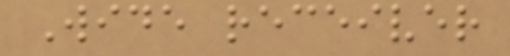Wide receiver
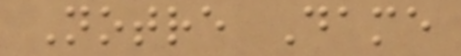Notre Dame
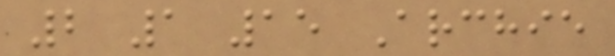2 1 15 Archie
